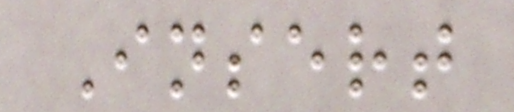Insert
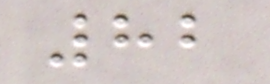82
